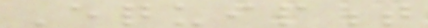Equipment
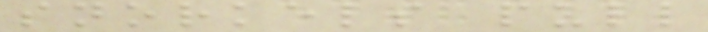snorkels pull
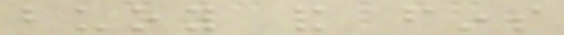buoy and fins
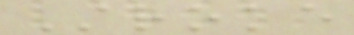Stroke
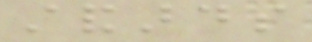standards
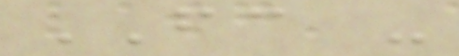FC -
